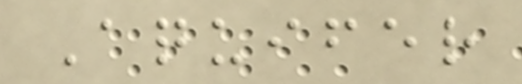Aquifer
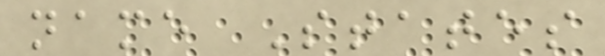name States
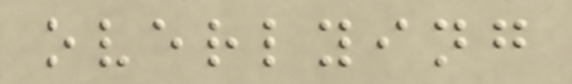overlying
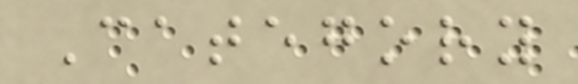Category
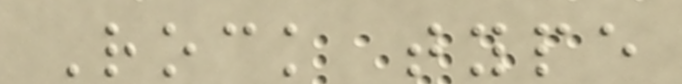Rock type
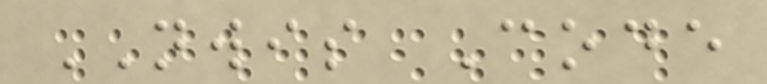NWIS Code
